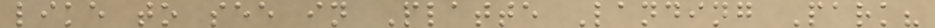like to see in Platte Landing Park?
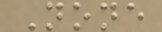None
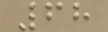68
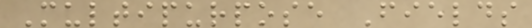Multipurpose Fields
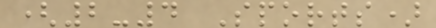(2-4 Sports)
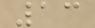13
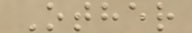Other
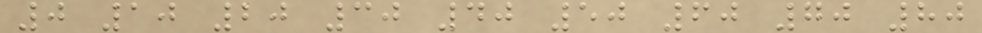0 10 20 30 40 50 60 70 80
